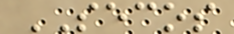SECOS
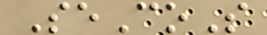SeCoS
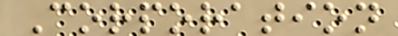Corporation
